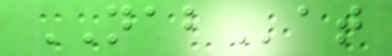NABat
